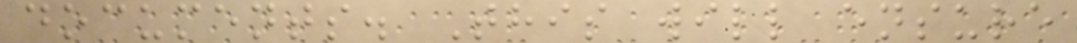documents. This will ensure
